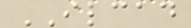ILCAD
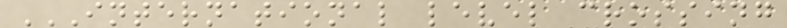INTERNATIONAL LEVEL CROSSING
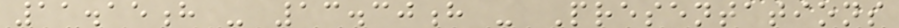11.15h - 13.30h - Presentations
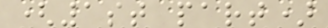(1st part)
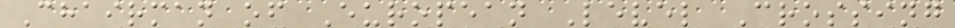Chairman of European Level Crossing
